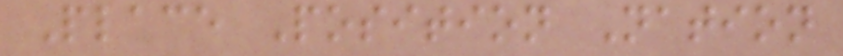Place Position Nation
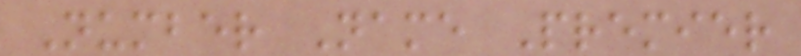Number Name Premier
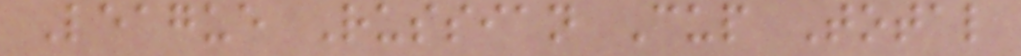League Russian Cup Total
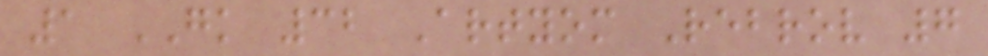1 GK 32 Artyom Rebrov 7
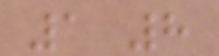1 8
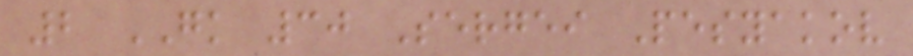2 GK 30 Sergei Pesyakov
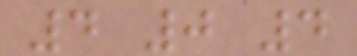4 0 4
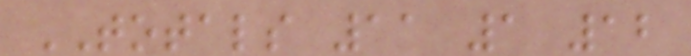TOTALS 11 1 12
